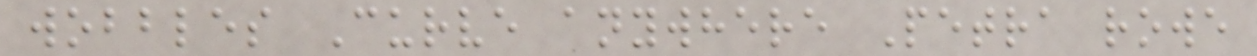wobbles Curve anywhere Petra rowe
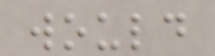would
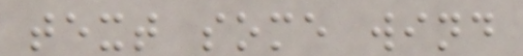text some wind
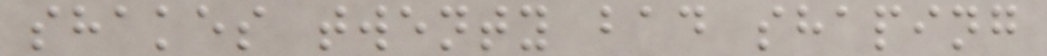shakes twenty bad shaping
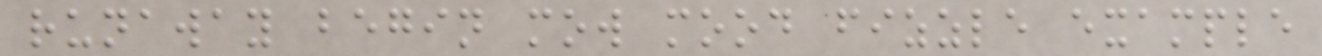runaway begin mow mood fizzle example
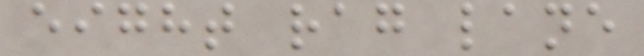eight rag lane
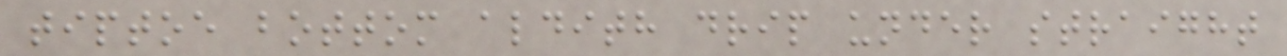tiptoe bottom aldith drip under straight
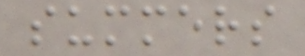summers
